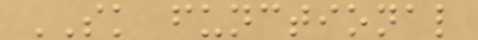SK functional
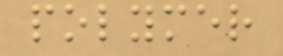polymer
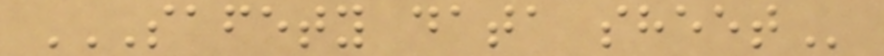SAFETY DATA SHEET
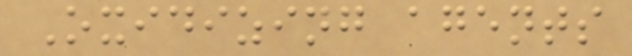Oxidizing agents
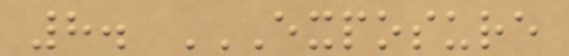8. EXPOSURE
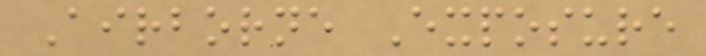Airborne Exposure
